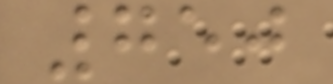750
